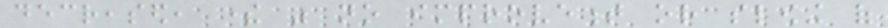decreased, there was no improvement or slowing of
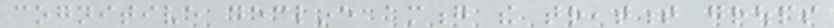cognitive decline among the treatment groups
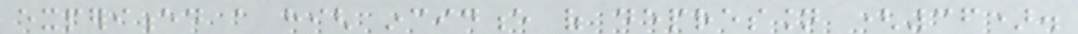experienced a high incidence of depression (36).
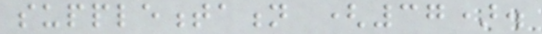supplementation (37).
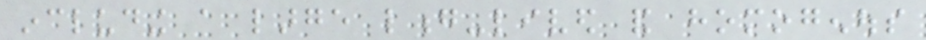including a large long-lived and homogenous
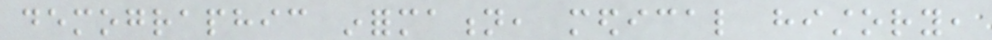demographic information, medical history,
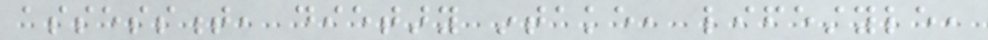assessment, dietary intake, lifestyle,
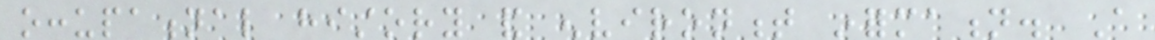occupational history and environment information. A
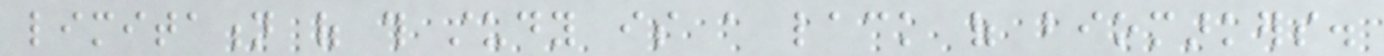limitation of this study is a lack of biomarkers.
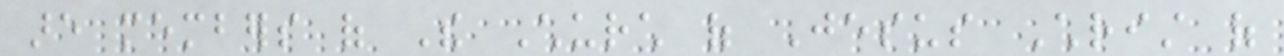are members of The Church of Jesus Christ of
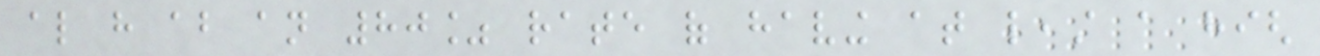also have about an 80% rate of having at least a high
